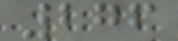276
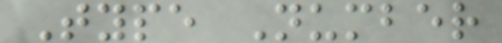Type Number
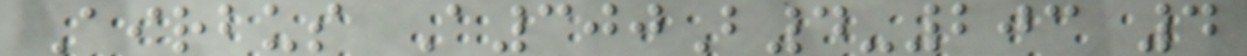Airbus A300B4-203 4
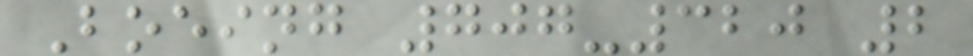Boeing 707-320 2
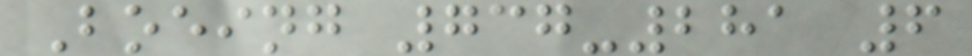Boeing 737-281 6
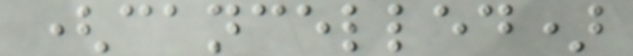(cancelled)
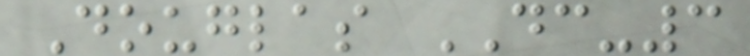Douglas DC-3
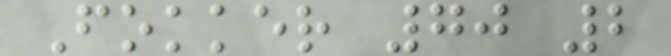Fokker 70 2
